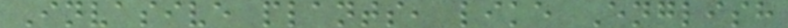Invasive plants, like English
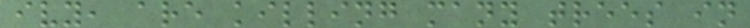ivy, are killing many trees in
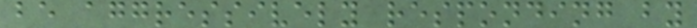be aggressively responding by
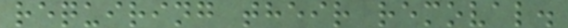requiring their removal.
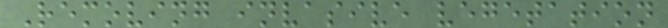Removing invasive vegetation
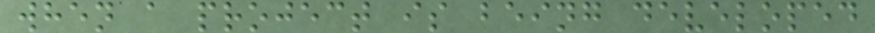when a project is being developed
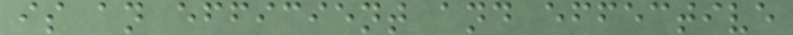is an efficient and effective
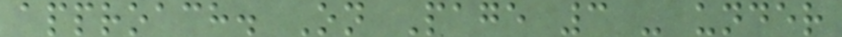approach. On Page 3 - under
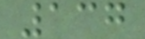137
